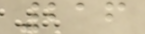216
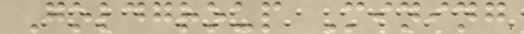Goldgroup Mining
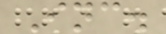Inc.
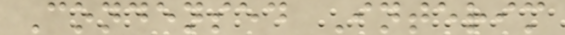Condensed Interim
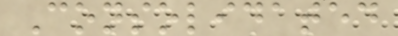Consolidated
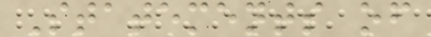Statements of
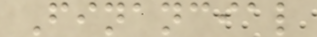Financial
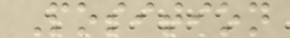Position
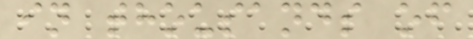in thousands of
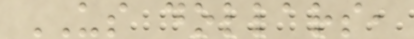US dollars,
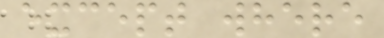except where
